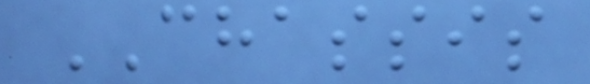CHASSIS
